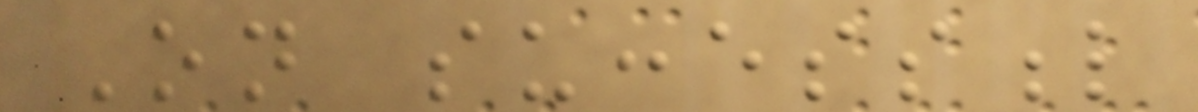On successful
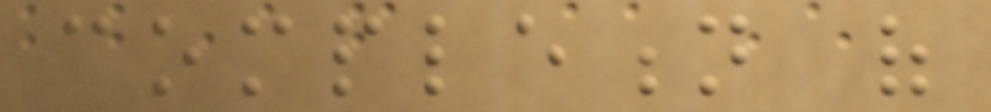completion of
